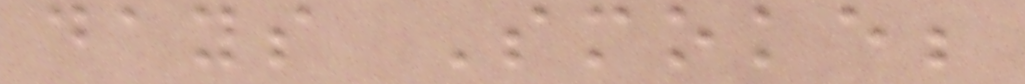days Smoke;
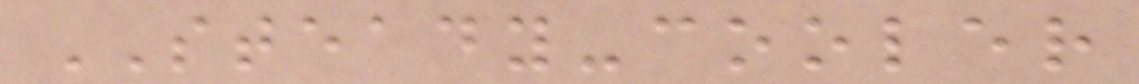STEADY-cooler
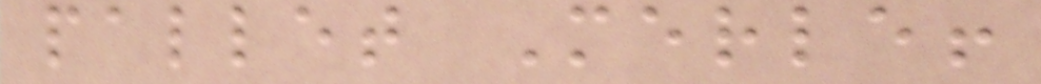pallet Merle!
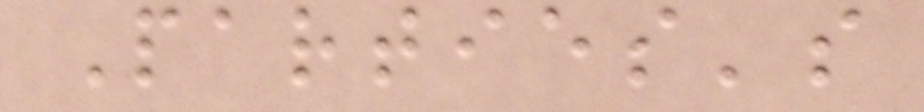Parties's
